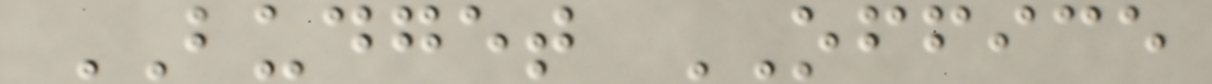BUDGET OFFICE
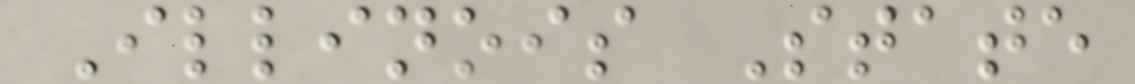Illinois State
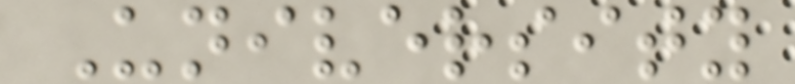University
